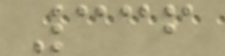336
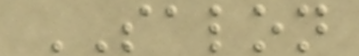SALON
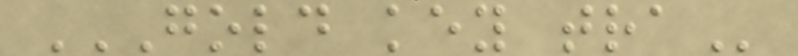GOLD KEY TRA
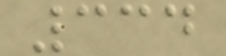334
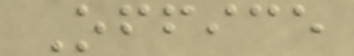Office
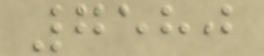7580
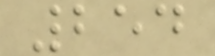254
